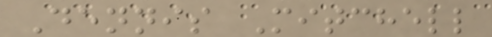Dennis Mitchell
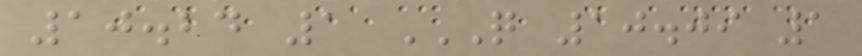10.24 1 Q 10.09 1
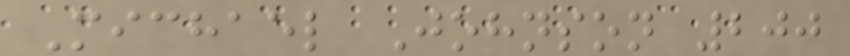Michael Johnson 200
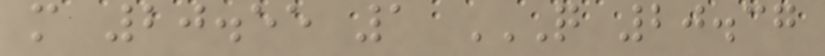m 20.55 1 Q 20.37
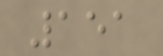151
